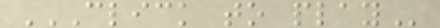CLICK TO PLAY
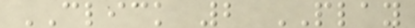CLICK 2 PLAY
